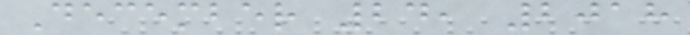December 24, 2018
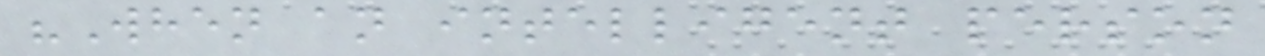"When an intelligent person
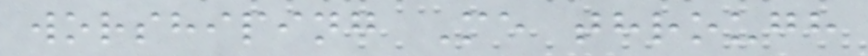worshiping Me through
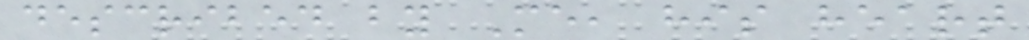described by Me, his heart
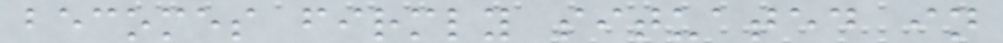becomes firmly situated in
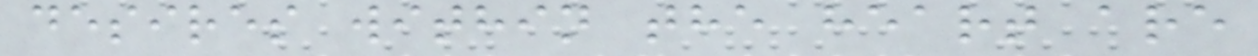desires within the heart are
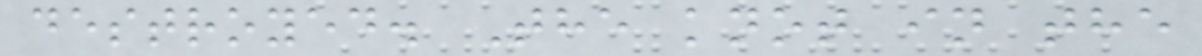destroyed. The knot in the
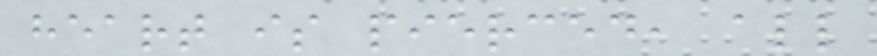heart is pierced, all
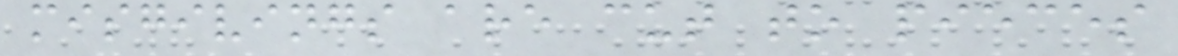misgivings are cut to pieces
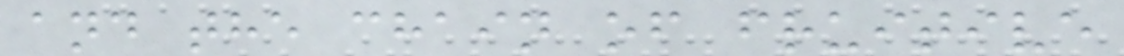and the chain of fruitive
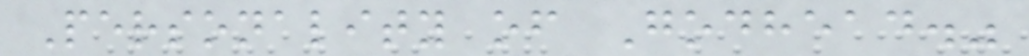Personality of Godhead."
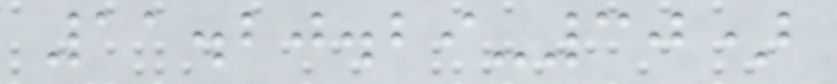11.20.29-30)
